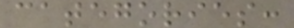categories:
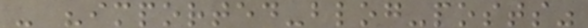- "imported-blog-posts"
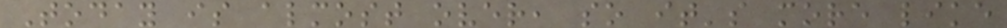Today is almost over, so it's more like
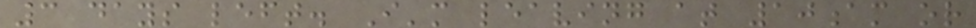3 days left. I'm leaving at 10am or
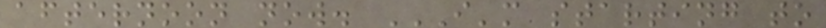afternoon now. I'M STARTING TO
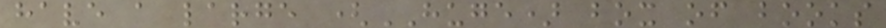have a large (HUGE) box of books
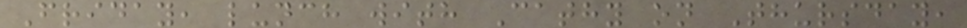Friday, lunch with Cathy on Thursday,
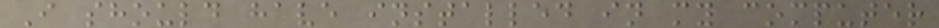I should have installed in my computer
